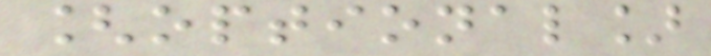[optional]
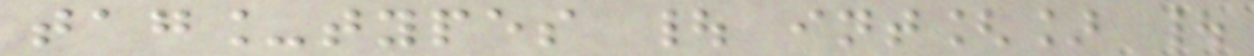tag_types | int[] |
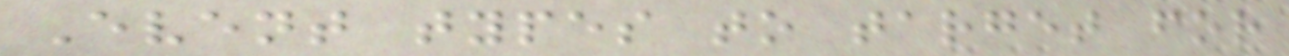Event types to target for
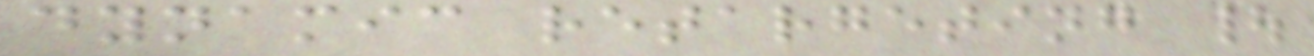dynamic retargeting |
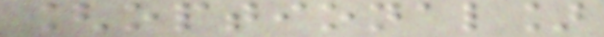[optional]
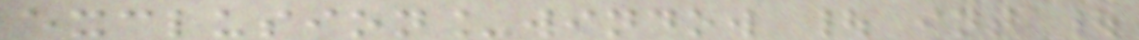exclusion_window | int |
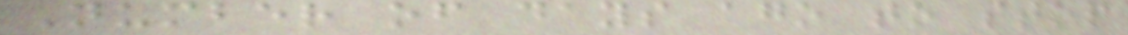Number of days ago to stop
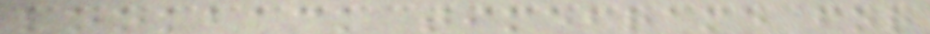lookback timeframe for
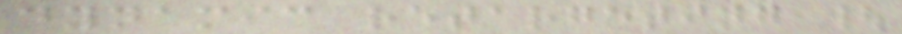dynamic retargeting |
